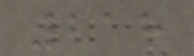218
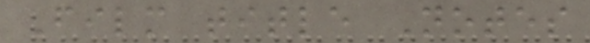Film title Notes
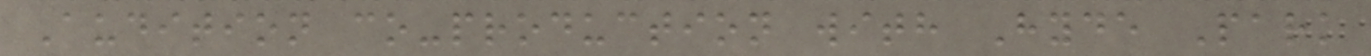Audition co-production with Hyde Park
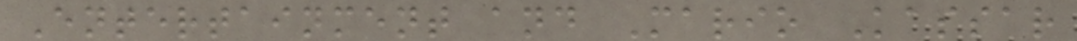Entertainment and Mario Kassar
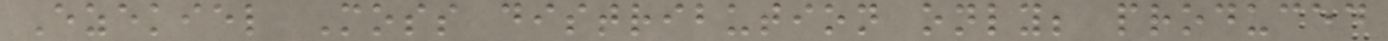Ezekiel Moss distribution only; produced
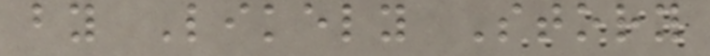by Likely Story
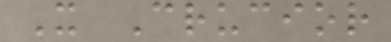X Crucior
